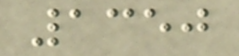1350
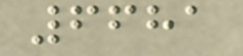6681
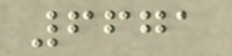6671
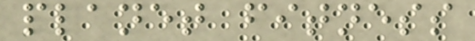planet fitness
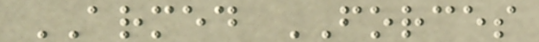ARMED FORCES
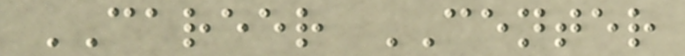CAREER CENTER
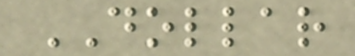DOLLAR
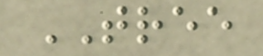TREE
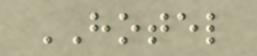HOTEL
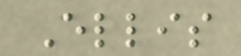Ellis
